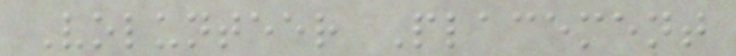Volunteer Placement
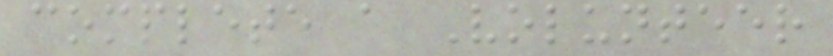complete a Volunteer
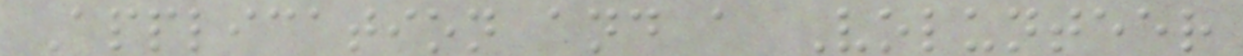Application and a Volunteer
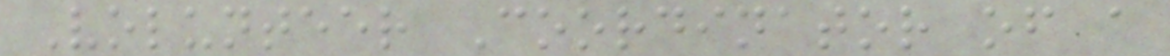Volunteer Coordinator of a
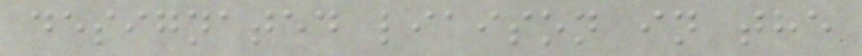designated liaison in the
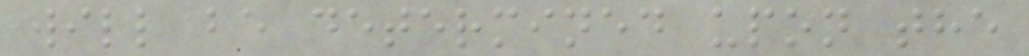will be determined upon the
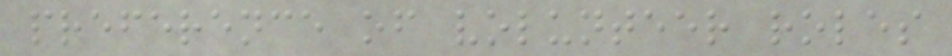preference of volunteer roles
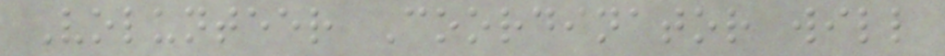Volunteer Coordinator will
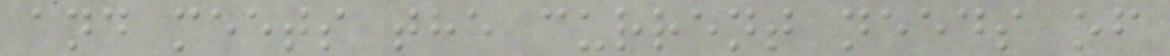and meets the current needs of
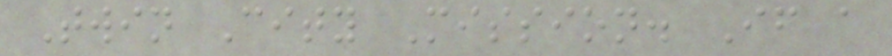Twin City Mission. If a
